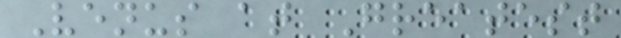Venus at Greatest
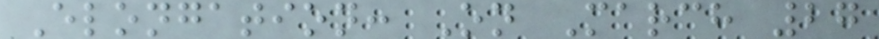Elongation: On March 27
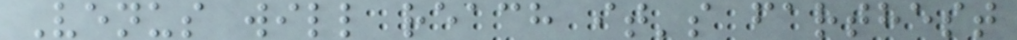Venus will reach it's farthest
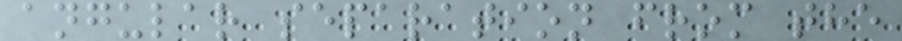angular separation from the
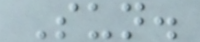Sun.
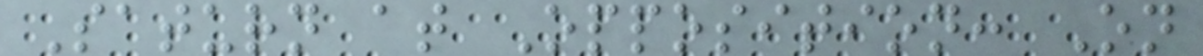Saturn at Opposition: On
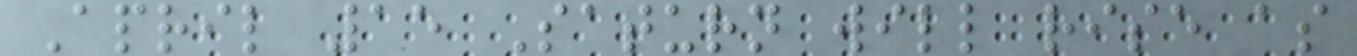April 15 Saturn will rise as
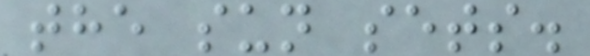the sun sets.
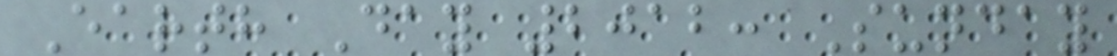Earth Day 2012: Sunday
